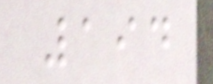194
